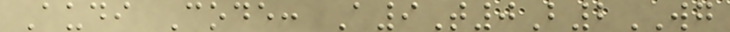Audi Code: A9T0B2WG
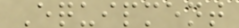Equipment
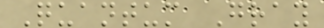Quantum Gray
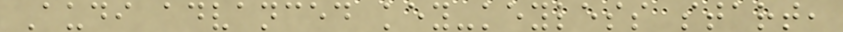Audi advanced key-keyless start,
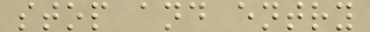stop and entry
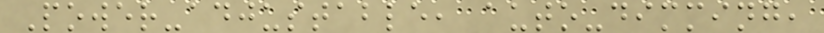Power-adjustable, auto-dimming,
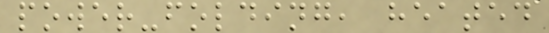power-folding, heated
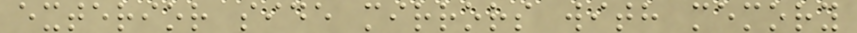exterior side mirrors with memory
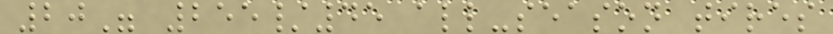20" 255/45 all-season tires
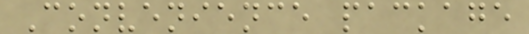Convenience package
